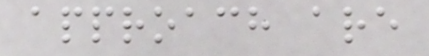approach are
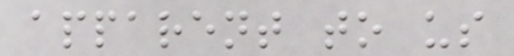apparent to us
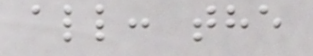all: the
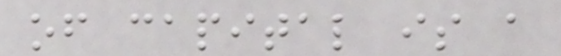of capital is a
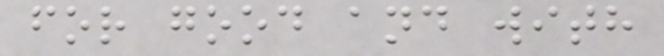for good and with
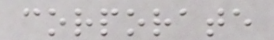corporate
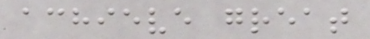achieve great
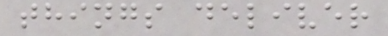things deliver
